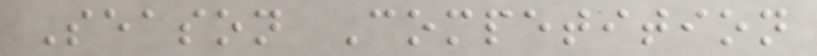Season Competition
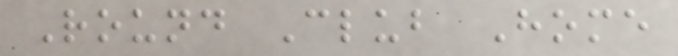Round Club Home
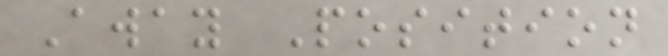Away Position
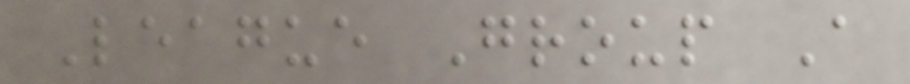League Group A
